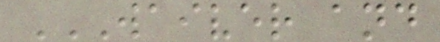WAIVER AND
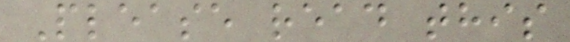Please read this
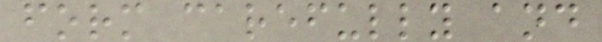form carefully and
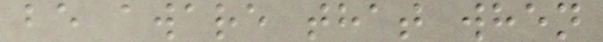be aware that when
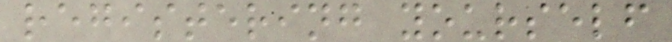registering yourself
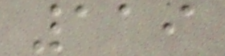119
